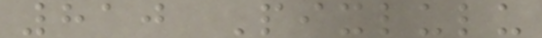810 Pixlulu
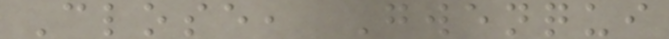Close, Gwenqui
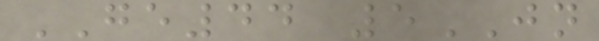GE44 5JN
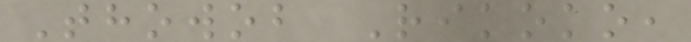Thowob Rikoko,
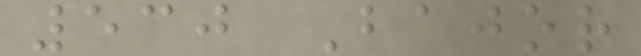530 Bajor
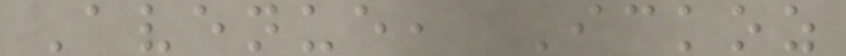Avenue, Ickoz
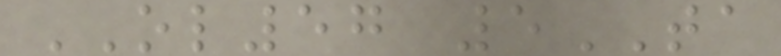OL57 5TA
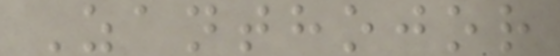Zanthojor
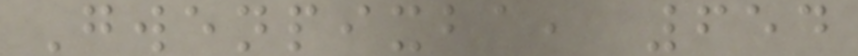Gwenpixba, 654
